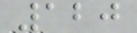120
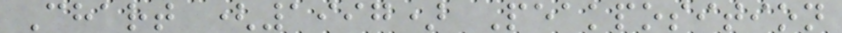Chart (1997) Peakposition
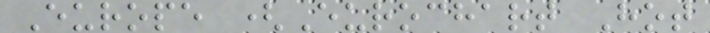Europe (Eurochart Hot
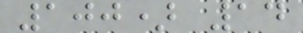100) 14
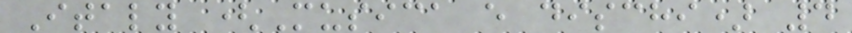Italy (Musica e dischi) 4
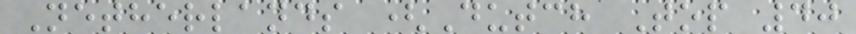Netherlands (Dutch Top 40
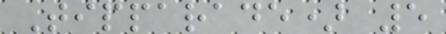Tipparade) 5
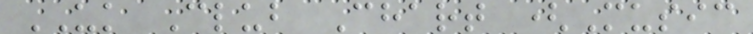UK Club Chart (Music
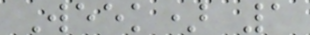Week) 1
